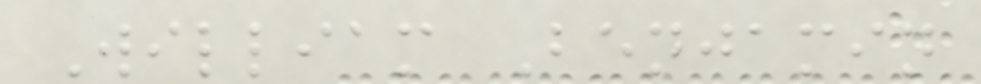William Benjamin
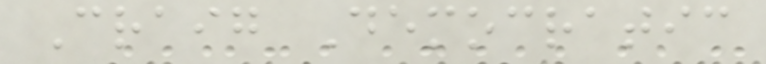Craig Democratic
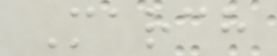March
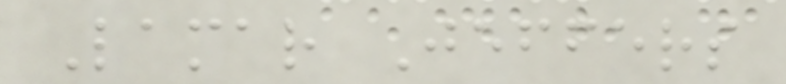Lamar Jeffers
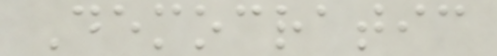Democratic
